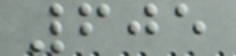605
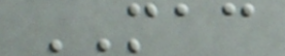MAC
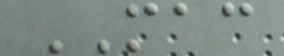MAC
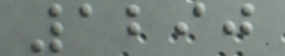1290
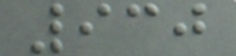930
